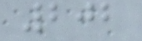202
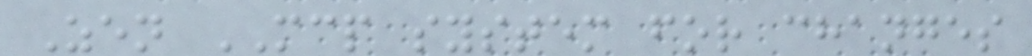Zen MCP system for changes
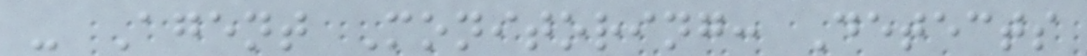- Agent Monitoring: Detects
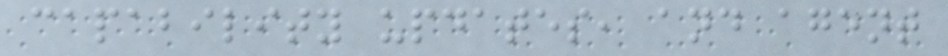capability updates, and agent
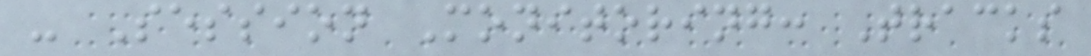- Session Monitoring: Tracks
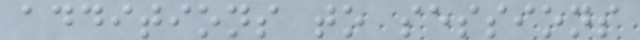additions to sessions
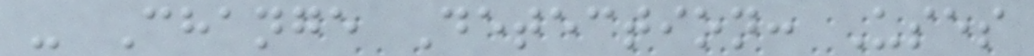- Change Detection: Uses
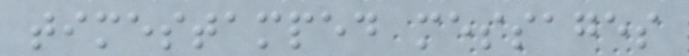timestamped messages
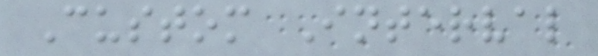Custom Interval
